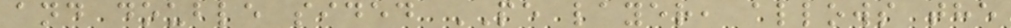and double sided PE layer, allows the
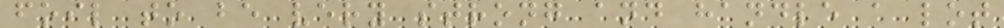foil to be very strong and handle a lot
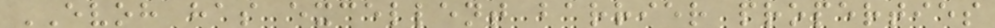EVOH has excellent barrier properties
